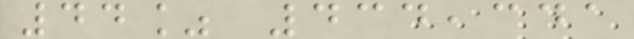44% 434,341
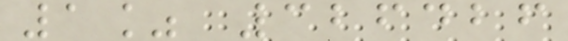1% 326426
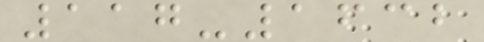117-1632
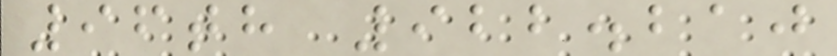96th 922.210
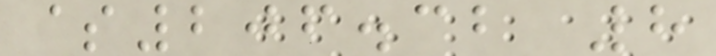$206.32 8
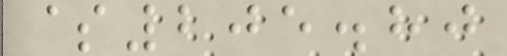$205.80
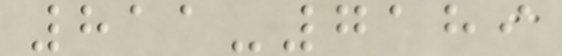811-7189
